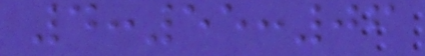4:55:06
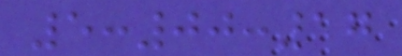5:00:17
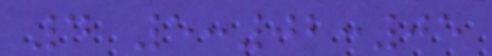4 5:02:05
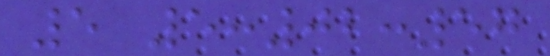5 5:02:57
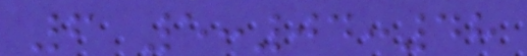6 5:04:48
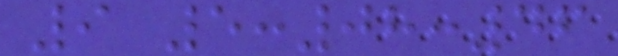9 5:08:46
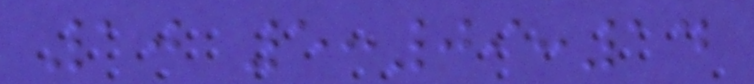10 5:09:14
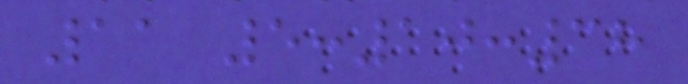11 5:10:38
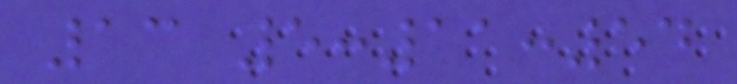13 5:11:54
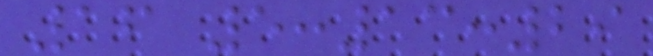16 5:13:29
